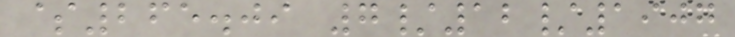$265.09 7/12/1907
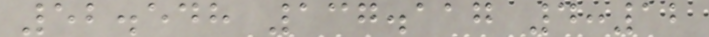52.548 137.117 4:12
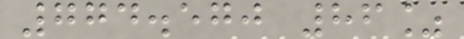774.570 86%
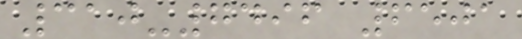310-7496 6501
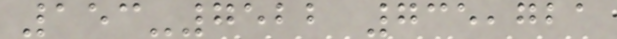153-7522 735,721
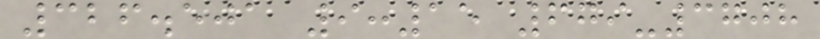326.501 9:15 679-3708
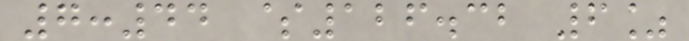7:44 $126.32 6%
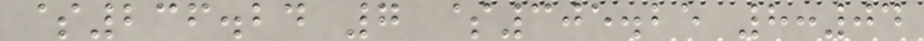$236.24 7 $305.25 8:04
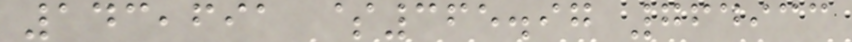143,691 $365.97 764933
